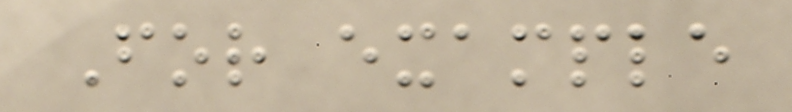For example
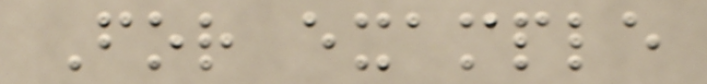For example
